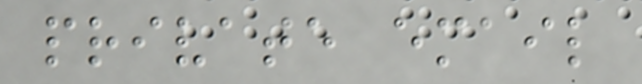private email
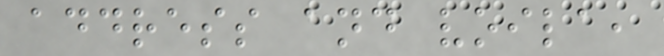address and voila,
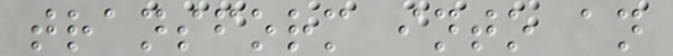transform into an
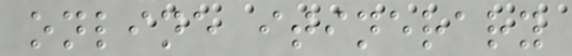online itinerary
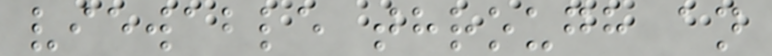viewable through an
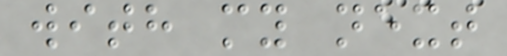with my next
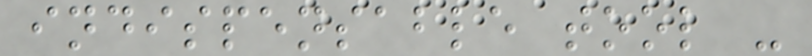indispensable tool -
